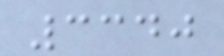3340
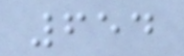654
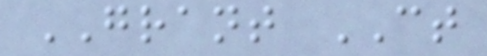GRANT CT
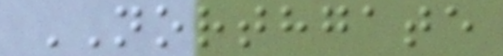NORTHGATE
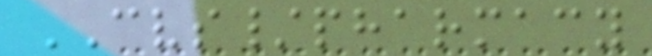CVS/pharmacy
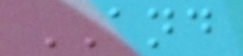AND
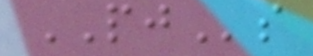PJs
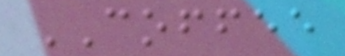COFFEE
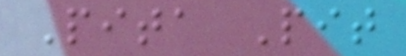Pita Pit
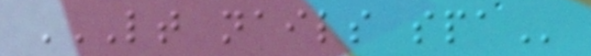LT NAILS SPA
